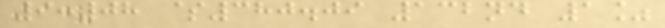9:08 $380.09 132nd 1%
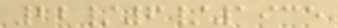22/6/1935
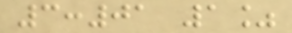3:01 1%
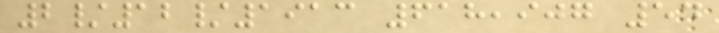2/12/1913 618,907 54
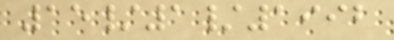15/1/1992
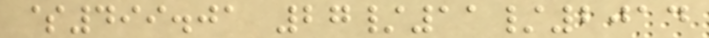$499.01 27/11/2014
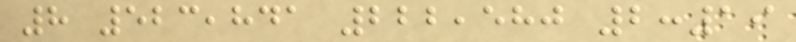8 523,841 222,580 2:19
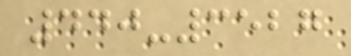440-3527
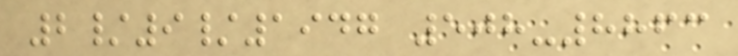2/9/1947 508-8863
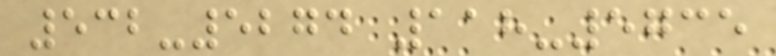532-5274 118-5735
